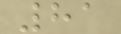81
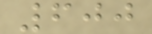600
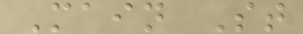Main St
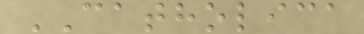CATHOLICA
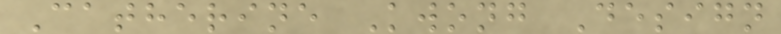Catherine Kwong Design
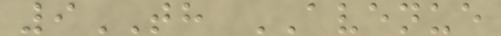9TH AVENUE
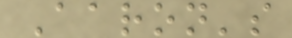Aaron's
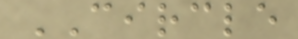CIRCLE
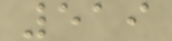519
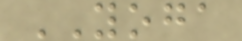YOGA
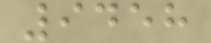9458
